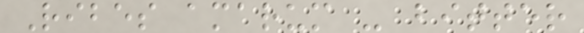Ribes amarum - bitter
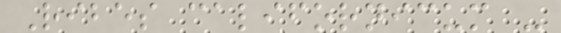Ribes californicum -
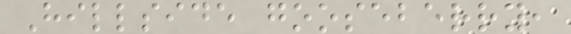Hillside gooseberry,
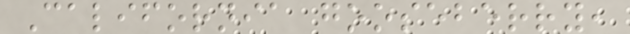California gooseberry,
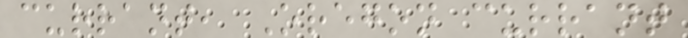currant, Oregon currant
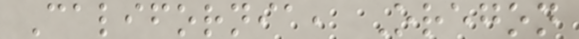California, Oregon
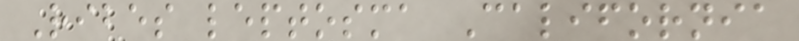Ribes leptosma California
